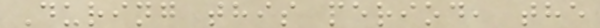During this period, the
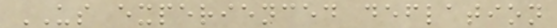US experienced deflation
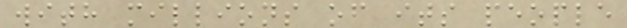with millions of its people
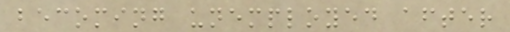becoming unemployed after
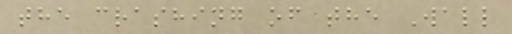the crashing of the Wall
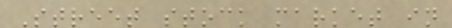Street stock market in
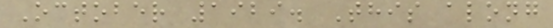October 1929. This along
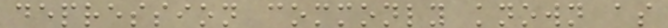depression commonly known as
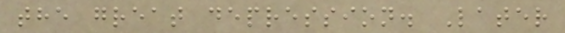the great depression. Later
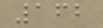162
